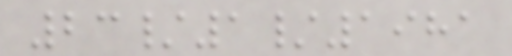23/1/1981
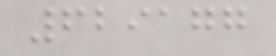629177
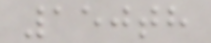150th
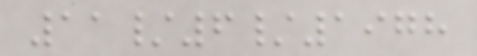11/6/1978
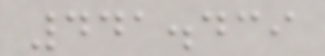441.439
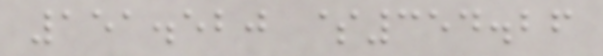151.520 $354.26
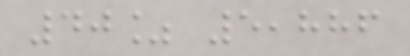40% 5,886
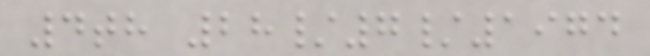4th 28/7/1974
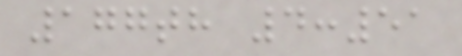177th 4:51
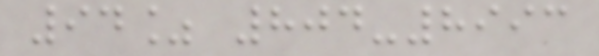94% 804-8993
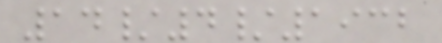14/4/1932
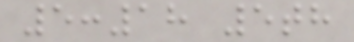5:18 5th
